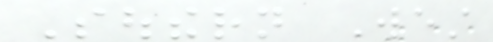Southern West
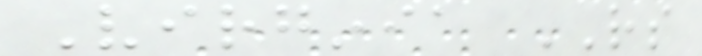Virginia RS
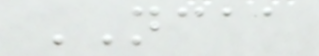NCAA
